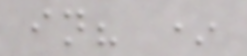in? *
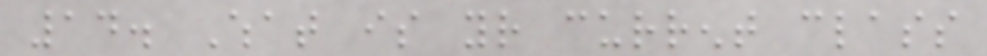14. What is your current class
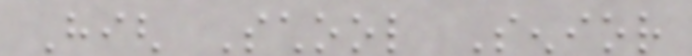High School Senior
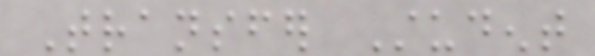Transfer Student
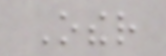Other
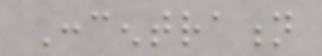Concentration
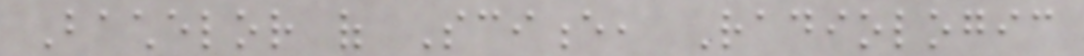Bachelor of Science, Radiologic
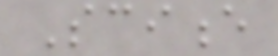Science
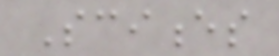Sciences
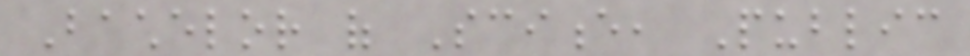Bachelor of Science, Public
